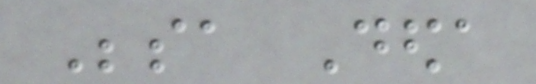Besa Deda
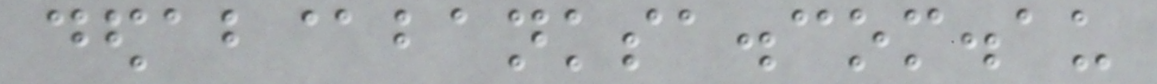dedab@banksa.com.au
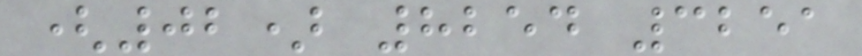(02) 8254 3251
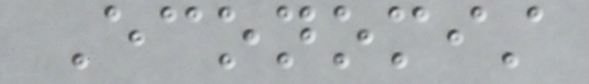Economist
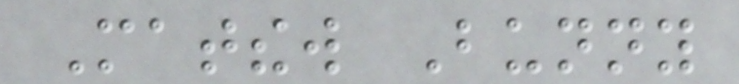Matthew Bunny
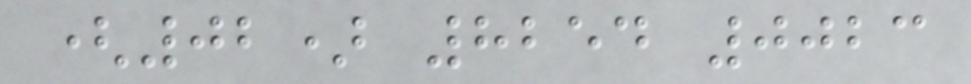(02) 8254 0023
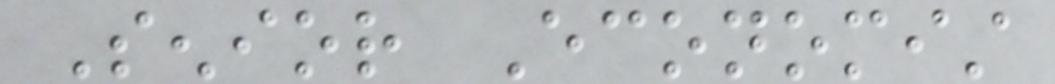Senior Economist
